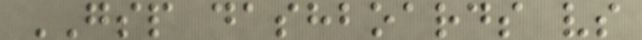GSP dashboards vs
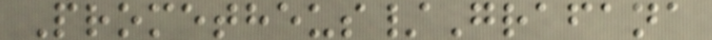Prometheus/Grafana
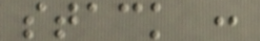stack :
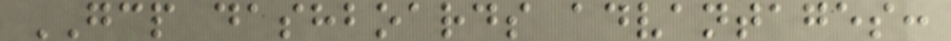GCP dashboards advantages:
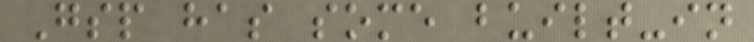Gsp has some built-in
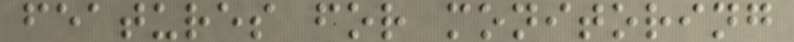features for monitoring
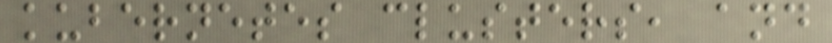kubernetes clusters, and
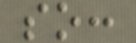so:
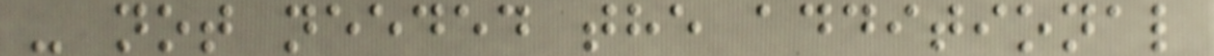- not needed the additional
